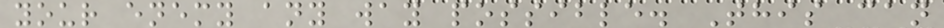your enemy any way possible. This can
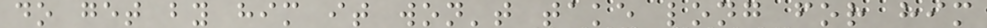do get by him it won't take long for him
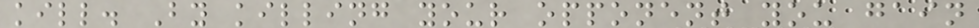kill. By killing your opponent you gain
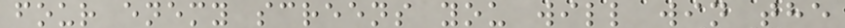four enemy screens you will win the
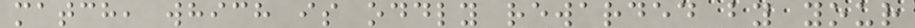match, which is oddly rewarded by your
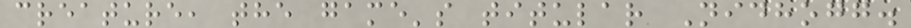creature, the game's titular Nidhogg.
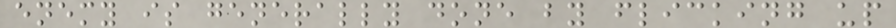enemy is generally done by flicking up
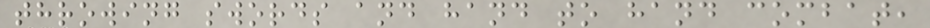throwing swords and hand to hand combat,
